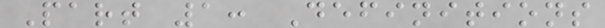Part 1: Definitions
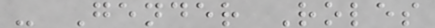- Gender Roles
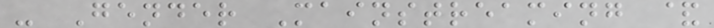- Gender Mainstreaming &
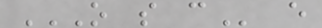O S C e
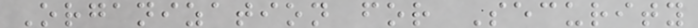Organization for Security
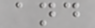and
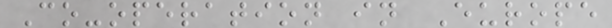Co-operation in Europe
